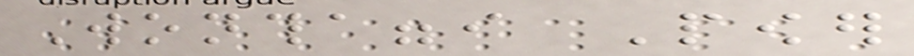Wonthaggi Power
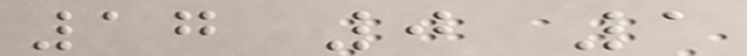17 0 1
